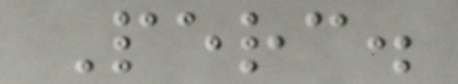Perc.
